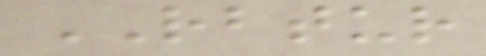RBTUR
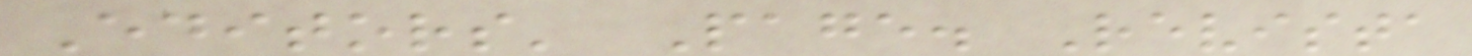Editors' Page. Revista
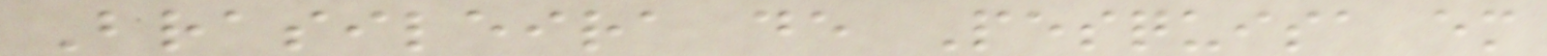Brasileira de Pesquisa em
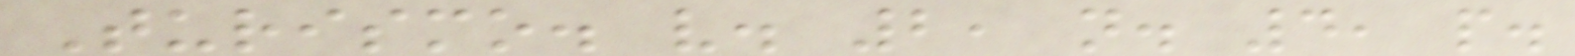Turismo. v. 2, n. 4, p.
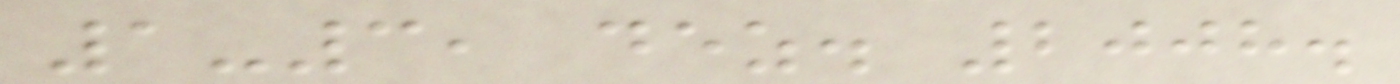1-3, dez. 2008.
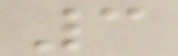3
